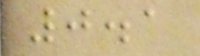0.1
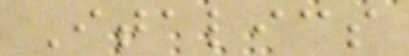Italics
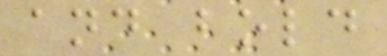and bold
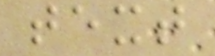text
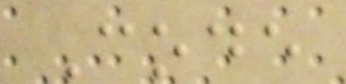Code
